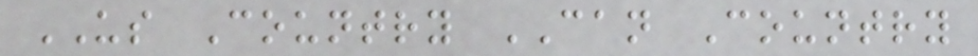US Country CAN Country
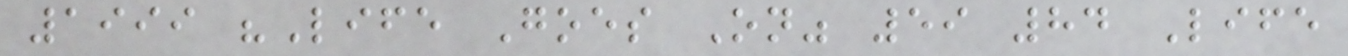1999 "Life Goes On" 59 84 Life
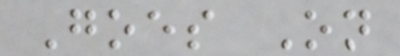Goes On
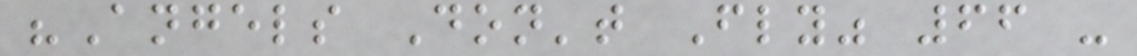"Angels Don't Fly" 66 -
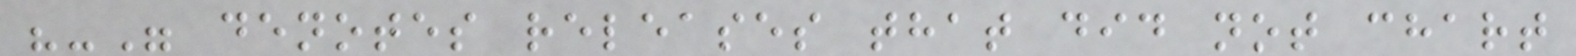"-" denotes releases that did not chart
